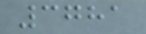3781
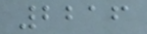2216
